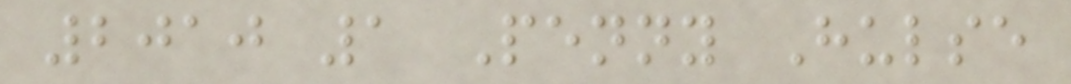2010 1 Penny Hulse
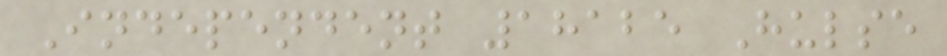Independent 18125 Hulse
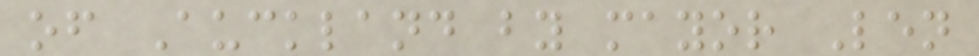of Auckland by mayor Len
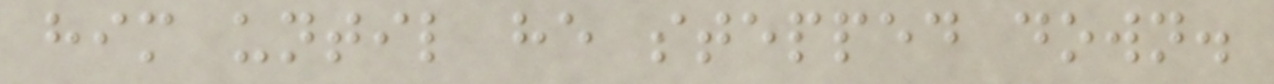him until he stepped down.
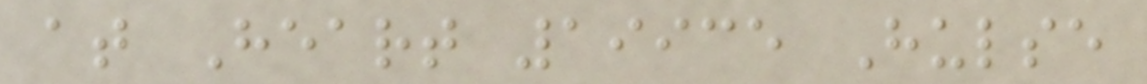at Heart 19935 Hulse
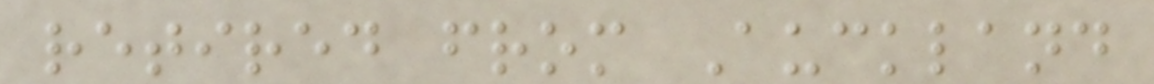retired from Auckland
